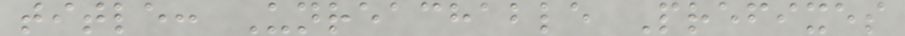title: Unreachable Prefixes
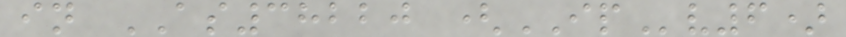in AS38220 (IPv6)
